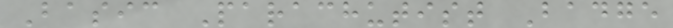Basic Parachutist Badge
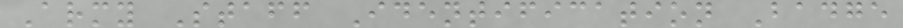Army Staff Identification Badge
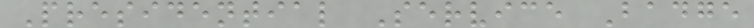Presidential Service Badge
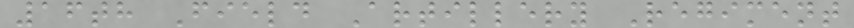16th Field Artillery Regiment
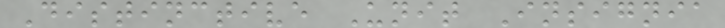Distinctive Unit Insignia
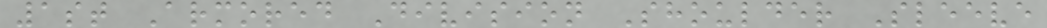1st Armored Division Shoulder Sleeve
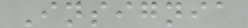Insignia
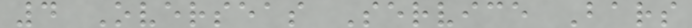4 Overseas Service Bars
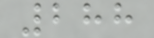288
